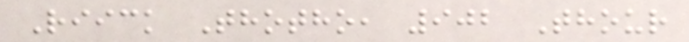Riick Thotho, 902 Thour
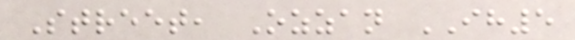Street, Ozzan IH5
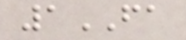1FA
